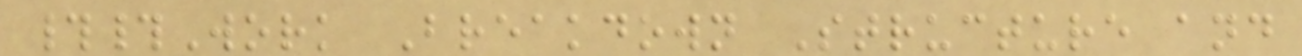##Work Breakdown Structure and
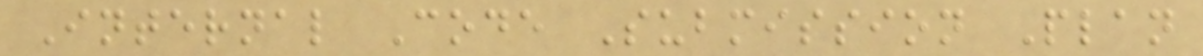Internal Code Submission Plan
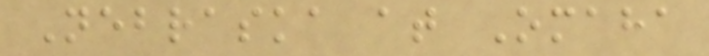Nebraska at Omaha
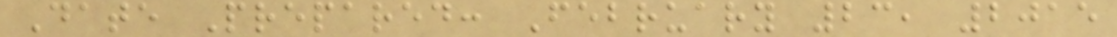Date Prepared: February 23, 2015
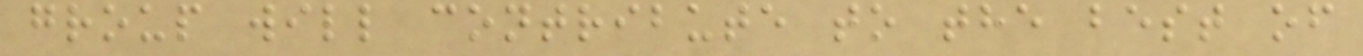group will contribute to the best of
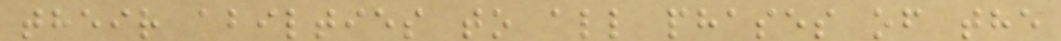their abilties to all phases of the
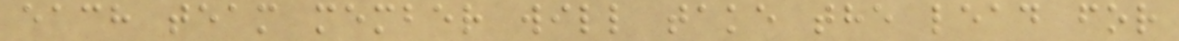each team member will take the lead for
